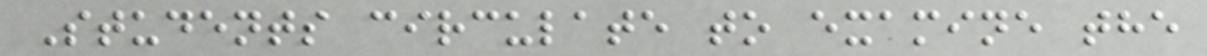Students circulate to examine the
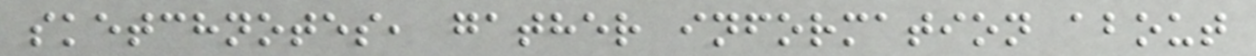sketchnotes, gather information about
